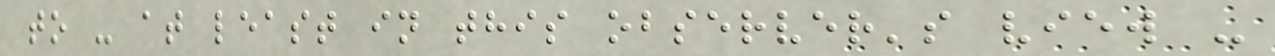to - at least in this observer's view -
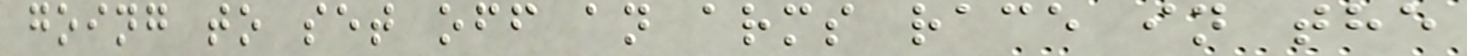going to set off an arms race in the
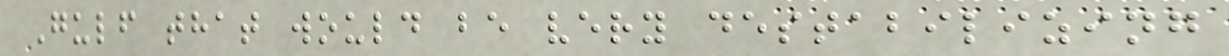Gulf that would be very destabilizing
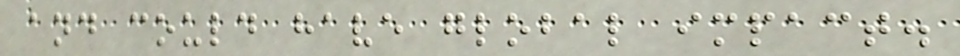and could have global impact.
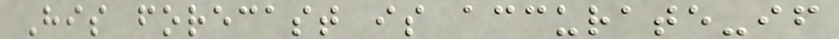His forecast is accurate-if
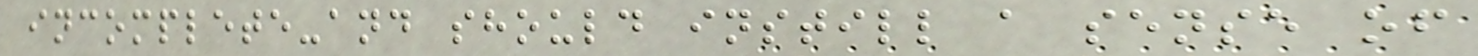incomplete-and should instill a sense of
